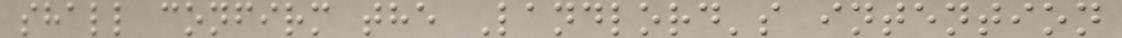shall confirm the Landlord's intention
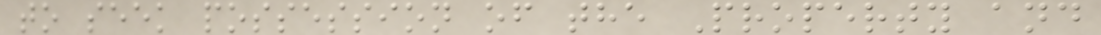to seek possession of the Property and
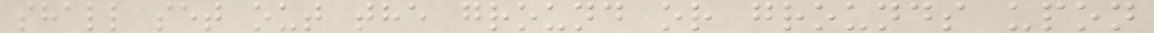shall set out the ground or grounds upon
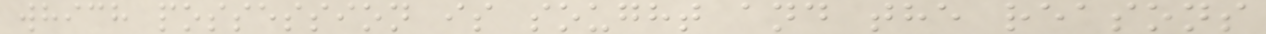which possession is sought and the reasons
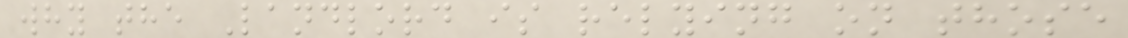why the Landlord is relying on those
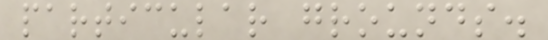particular grounds.
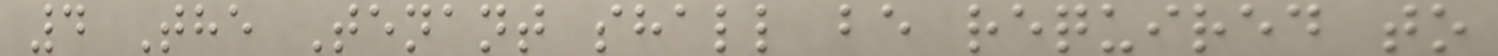4 The Tenant shall be required to
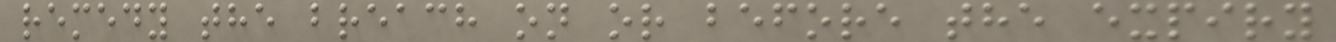remedy the breach on or before the expiry
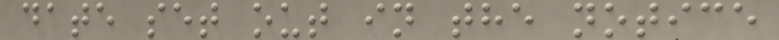date set out in the notice
